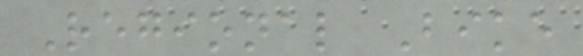Regional Bike
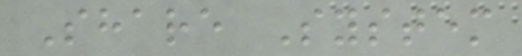Share System
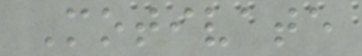Motivate
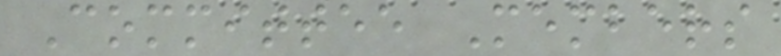Committee Members
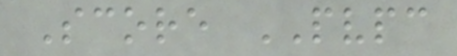Score PVPC
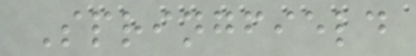Springfield
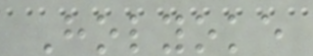Holyoke
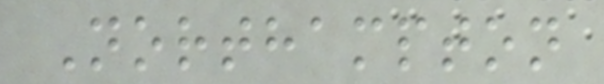Northampton
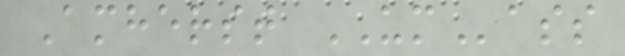Amherst UMass
